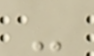-
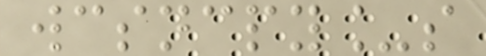wcsncpy_s
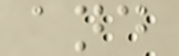and
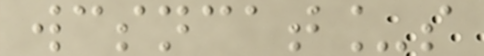wcsncat_s
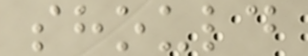should
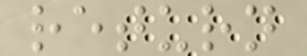return
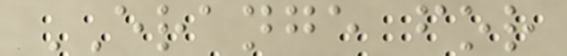ERANGE for
